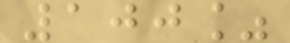100%
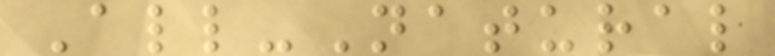All-Natural
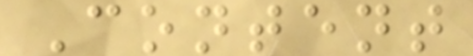Content
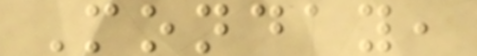Monday,
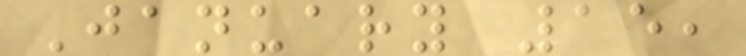January 15,
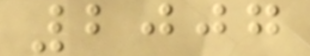2007
